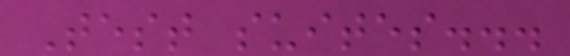Test suites...
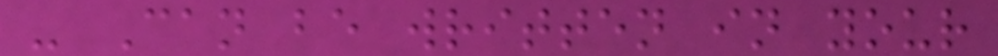- Can be written in your
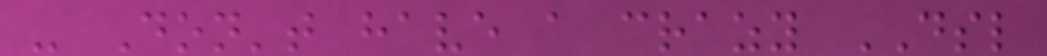- Don't have a crazy DSL
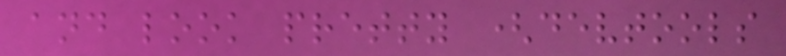and look pretty (devtools
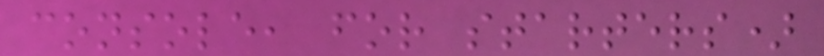console, for starters)
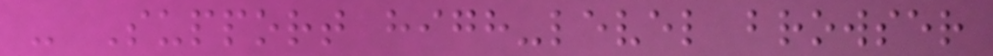- Support high-level browser
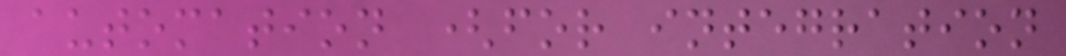automation (for integration
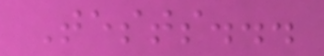Tests...
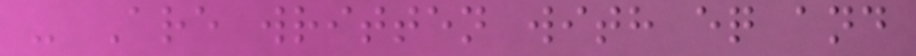- Are written with eq and
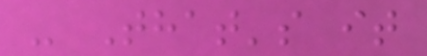- That's it
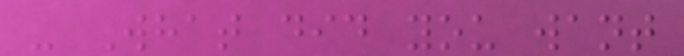- What did you want
